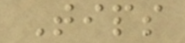Tips
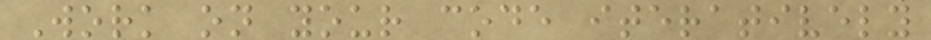Work on your code iteratively
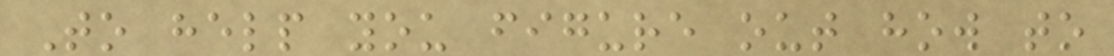To help you figure out how to
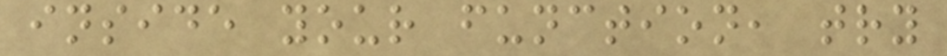inside your function, try
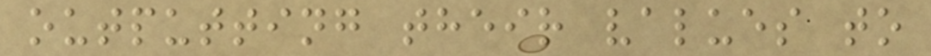outputting their values to
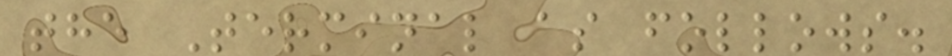the Terminal as follows.
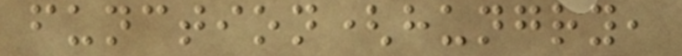function(hungry,
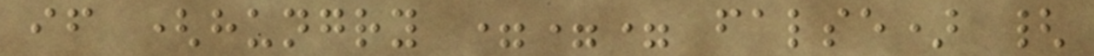if (hungry === false) {
